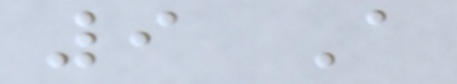9 A
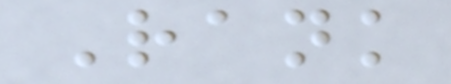Rank
